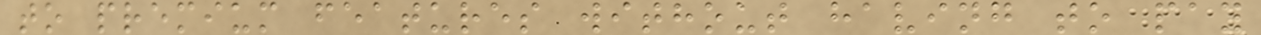to premium features without having to pay
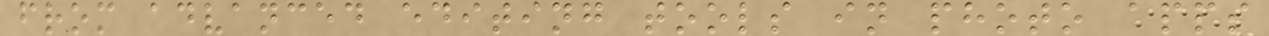from advanced editing tools in photo apps
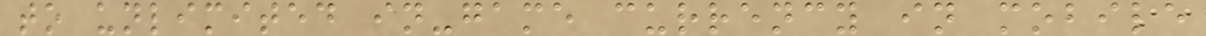to unlimited in-game currency in mobile
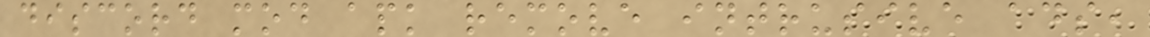discord mod apk remove intrusive ads,
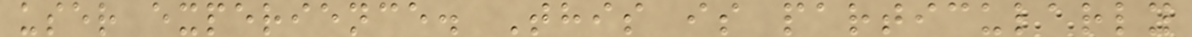user experience. This is particularly
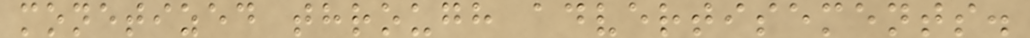monetized through advertisements.
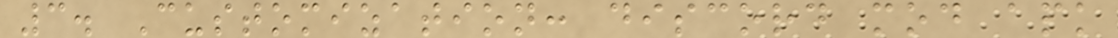3. Customization: discord mod apk
